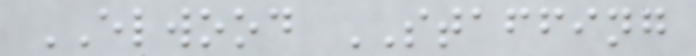ELWOOD STAFFING
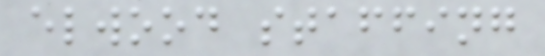elwood staffing
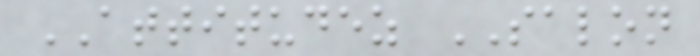ATTITUDEZ SALON
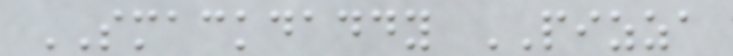SMACKDADDY PIZZA
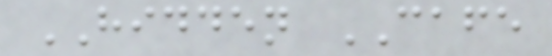HIDDEN CAFE
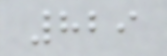829
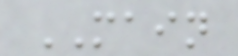MAIN
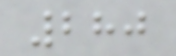280
